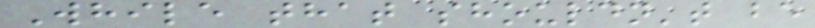While that shouldn't be
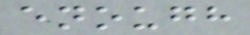enough
